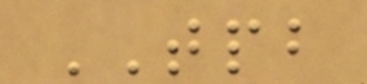TPB
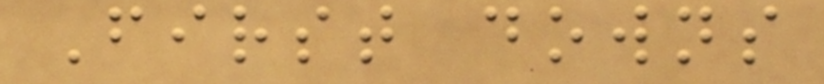First downs
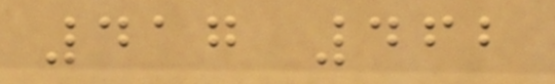417 462
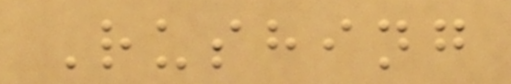Rushing
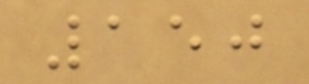150
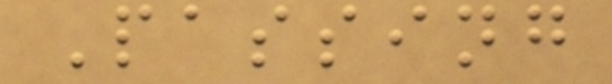Passing
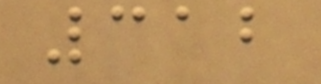312
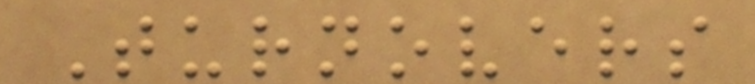Turnovers
